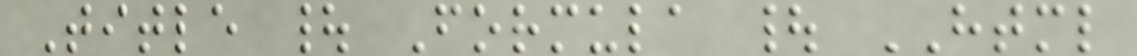Title | Formula | HTML
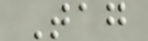Tag
